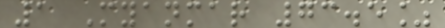1 Myanmar 73.5%
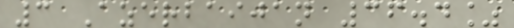3 Azerbaijan 36.4%
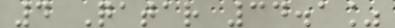4 Qatar 34.1%
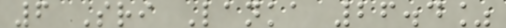6 Sri Lanka 26.4%
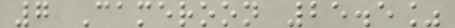7 Cameroon 25.5%
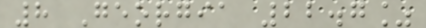8 Georgia 22.7%
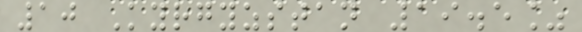10 Kyrgyzstan 19.5%
